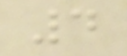4
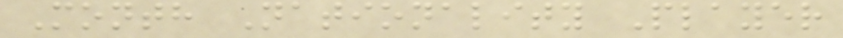Month Nationality Player
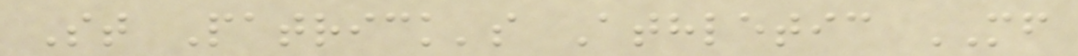St Patrick's Athletic MF
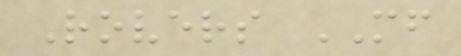Rovers MF
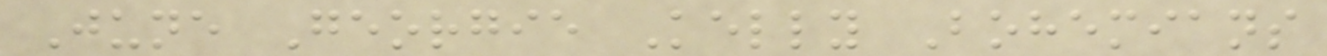June Georgie Kelly Bohemians
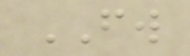FW
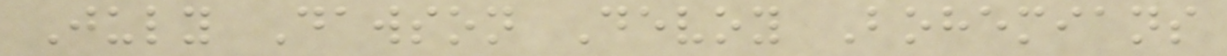July Dawson Devoy Bohemians
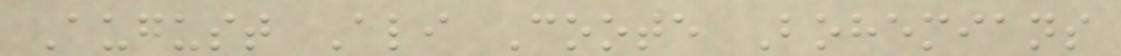August Ali Coote Bohemians
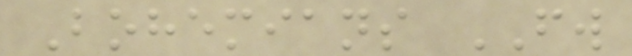Bohemians FW
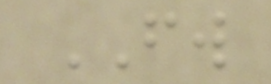FW
